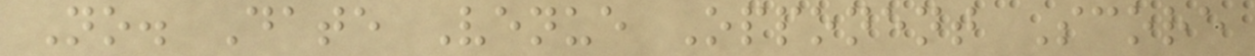No. Date Venue Opponent Score
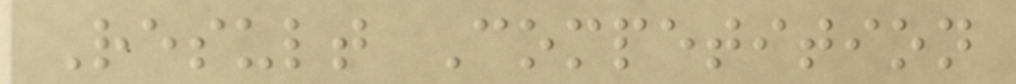Result Competition
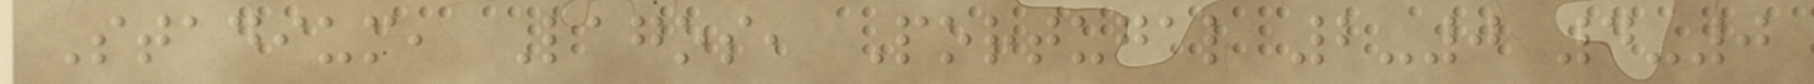Stadium, Lagos, Portugal 2-0 4-0
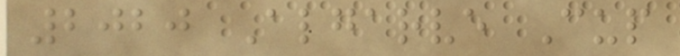2020 Algarve Cup
